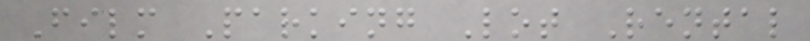Film Parking Lot Rental
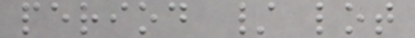period / lot
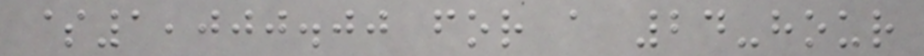$1,000.00 for a 24-hour
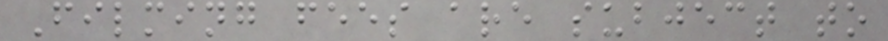Filming fees are subject to
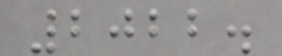2022.
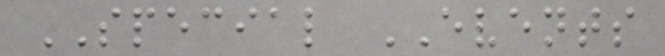SPECIAL EVENTS
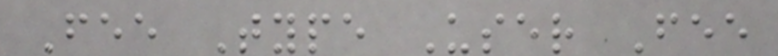Fee Type User Fee
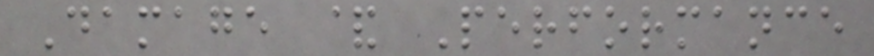Damage & Performance
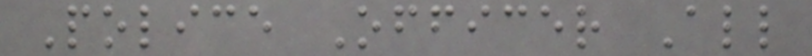Police Officer All
